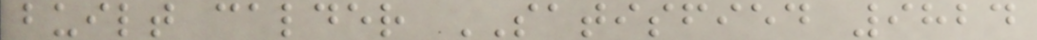built calder SATISFIED 9824
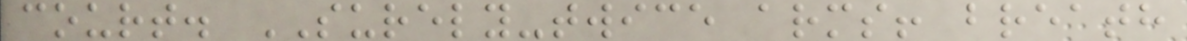court. SURELY-twice arms! breath
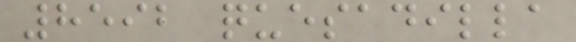8592 quesadilla
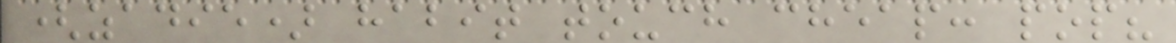(zadie) habit touch cheap: pop?
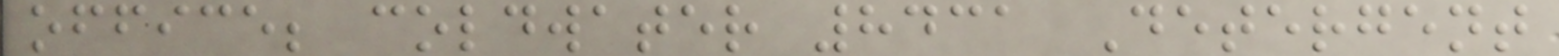office; coldwater 8431 Detergent
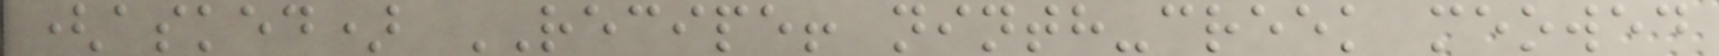(asked) RECIPE! ninth-creek meowed
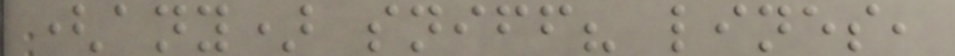(any) sniff? lines,
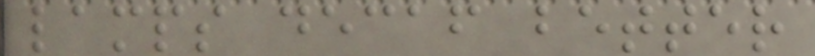lamps decaf better
